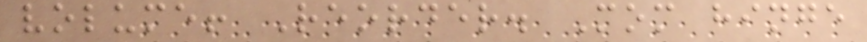volume! Reorder. Mom hinge
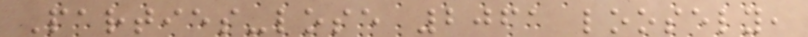Parties-lose 2061 loosely,
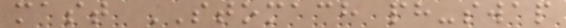mast STOMACH ph-swap
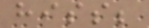hiss;
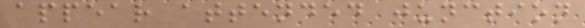appear attended junction
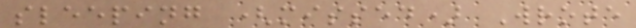sleeping (missed) Wrote
